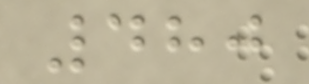480
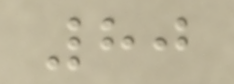80
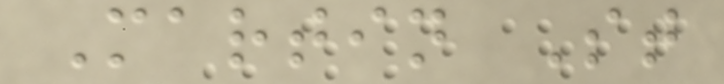Martin St
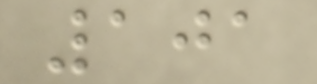101
